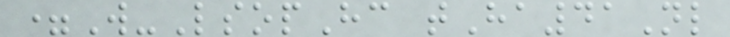=W-LsopHc tHa41Nl
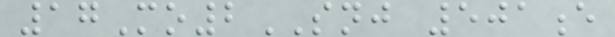17Mo2SNJ 501e
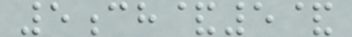5ch&5&
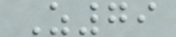Z79
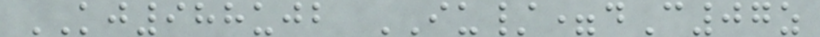KJ988ujb IU/=dC07z
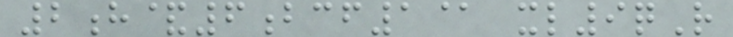2h&6bcf1@ xl9qR
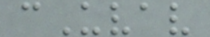cUvav
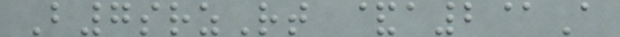B7srzRt &a2@A
